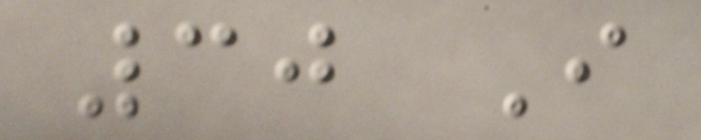30 I
